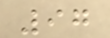97
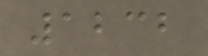1232
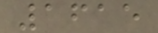1615
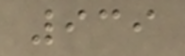939
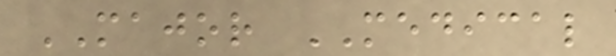MAJOR MEDICAL
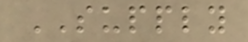SUPPLY
